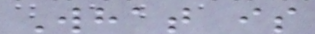What is
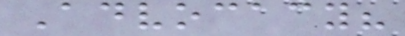Advocacy?
